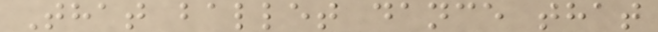That ballet dance that
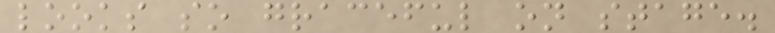looks so graceful on stage.
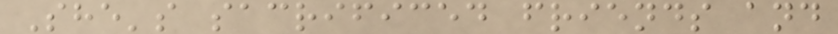She's sacrificed friends and
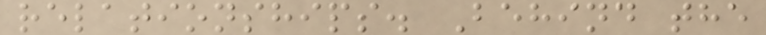relationships. Behind the
